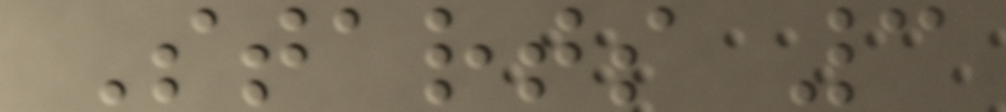Starts 3
